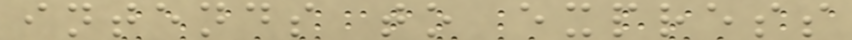intends to express
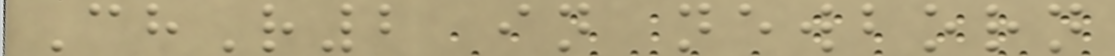ChR2 in newborn
